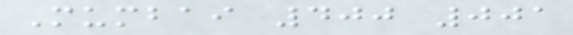Mumbai 400 001
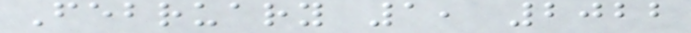February 1, 2022
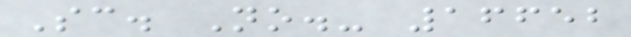Sc. No.- 16652
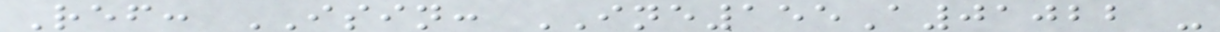Ref: ISIN: INE155A01022 -
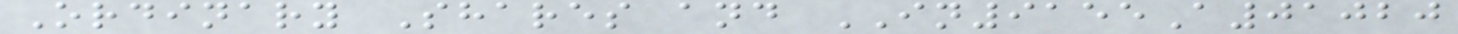Ordinary Shares and IN9155A01020
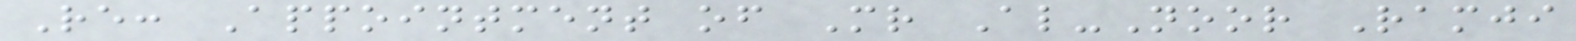Re: Appointment of Mr Al-Noor Ramji
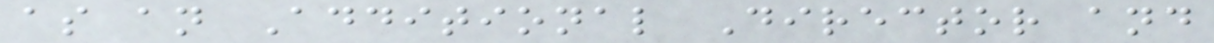as an Additional Director and
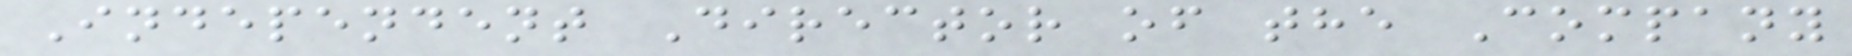Independent Director of the Company
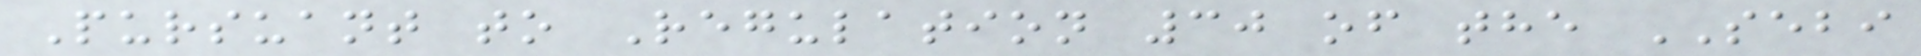Pursuant to Regulation 30 of the SEBI
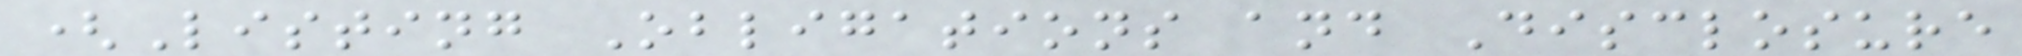(Listing Obligations and Disclosure
